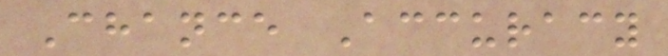Chance Accuracy
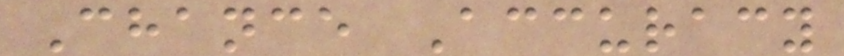Chance Accuracy
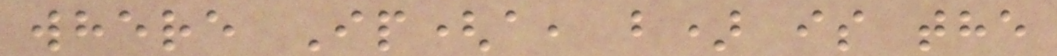where Ip(a, b) is the
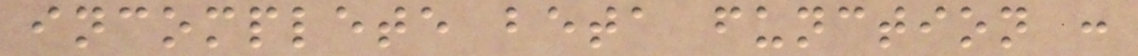incomplete beta function :
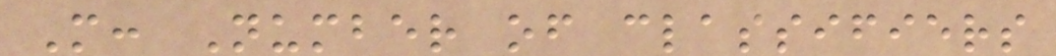M: Number of classifiers
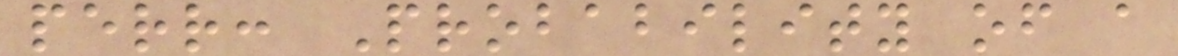perr: Probability of a
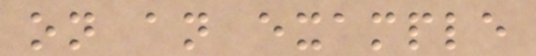on an example
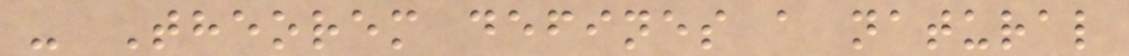- Theorem defines a natural
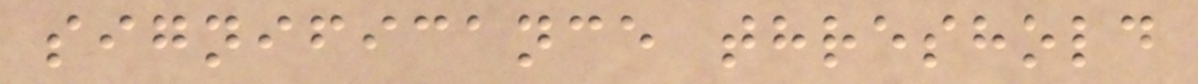significance threshold
